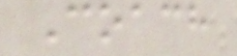Coach
